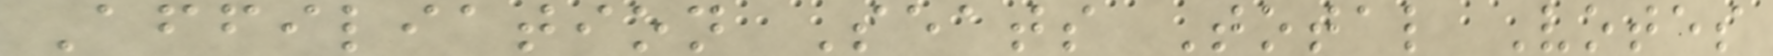Affiliation Seats Total Votes
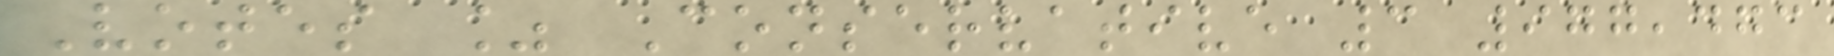Votes % Conservative 3 977,473
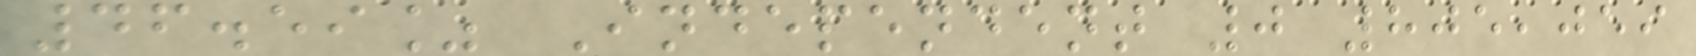46.59% Independent 0 805,059
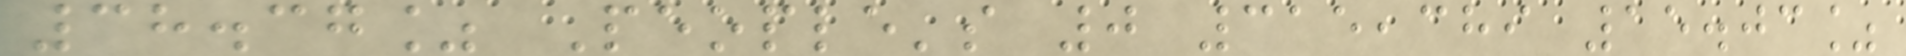38.37% People's 0 315,389 15.03%
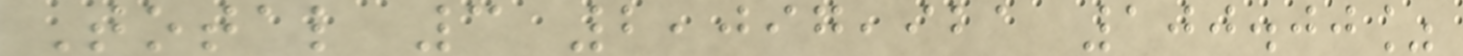Total 3 2,097,921 100.00%
